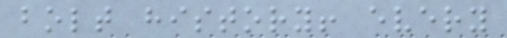bolt history! every
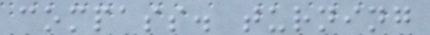compass. turning
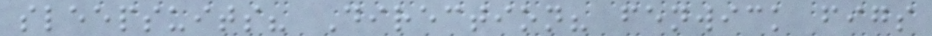sleepsuits? Direction? fenwick figs
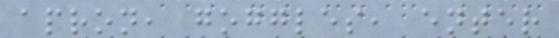apron, goggles, enter
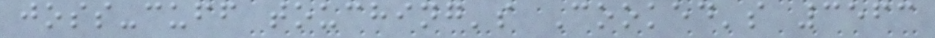joss-cuff touching's Cooked's 3563
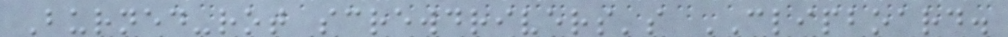Burned-rot screwdrivers's CLIPBOARD.
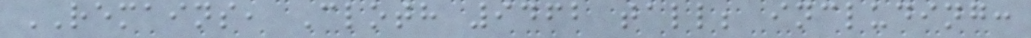REMAINS, Cloth 9462 tall; including:
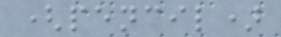(pencil)
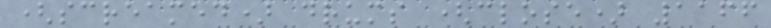(screamed) drums (close) 1166
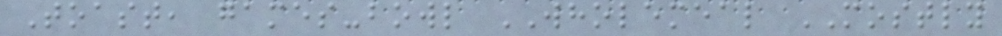Toast, games-bowl WHOLEMEAL MOSTLY
